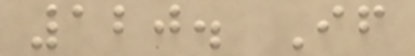120. If
